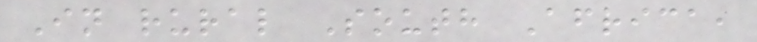In rural South Africa,
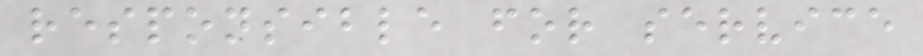responsible for service
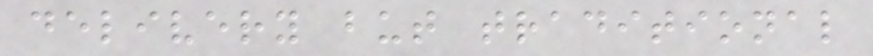delivery but traditional
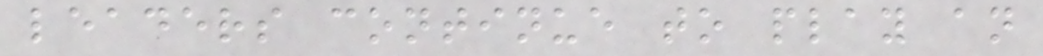leaders continue to play an
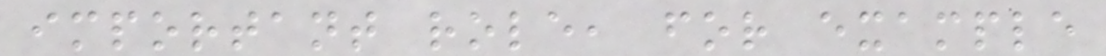important role, for example
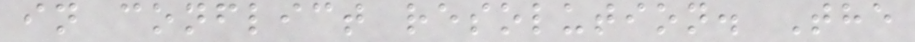in conflict resolution. The
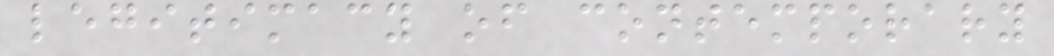legitimacy of contemporary
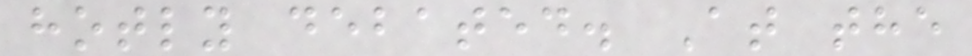hotly debated. At the
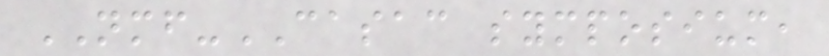NMF-CASAC symposium,
